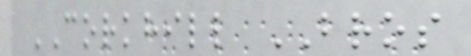CORKHILL BROS
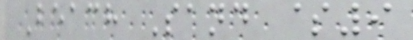Beach Sand $9
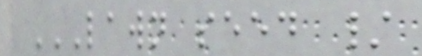LAWN SEED /
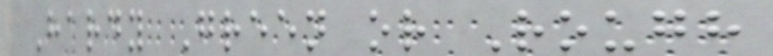Hardy Green or Rough
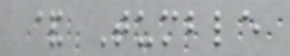& Tumble
